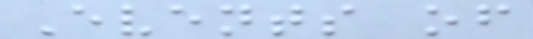Events of
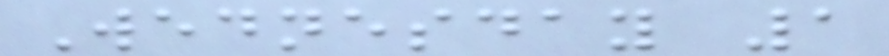Wednesday 1
